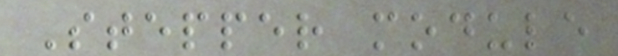Stepper module
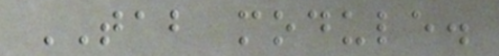TAB module.
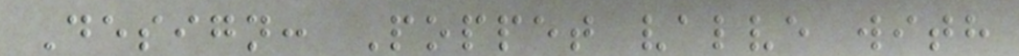Design: Poppet valve with
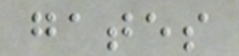gates
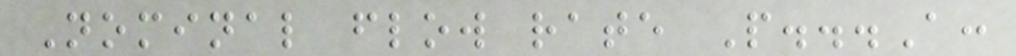Nominal flow rate P...A:
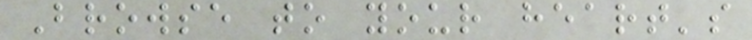Browse to your heart's
